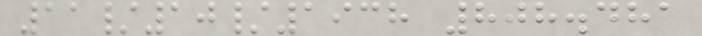11/10/1938 808.481
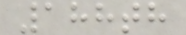188th
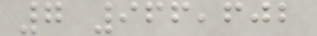7 966,602
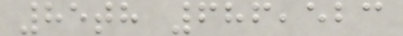85th 686,523
